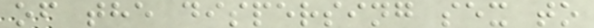of the dispersing sex to
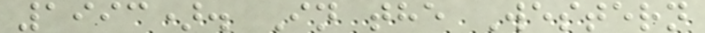1993). In the Western
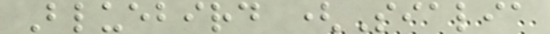Bluebird (Sialia
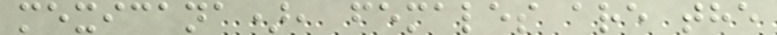mexicana), females are the
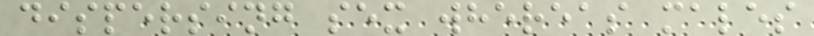dispersing sex whereas males
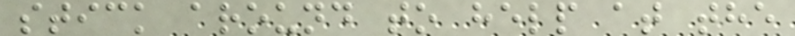stick around to help at the
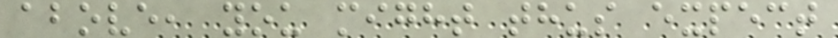above, you might thus expect
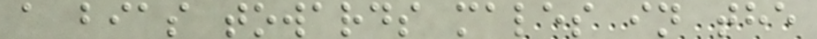a bias towards males in the
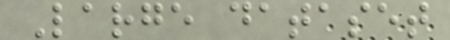Large dataset
